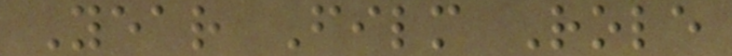Year Film Role
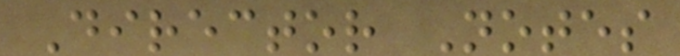Director Notes
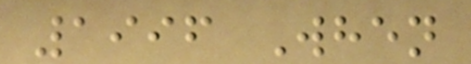1996 When
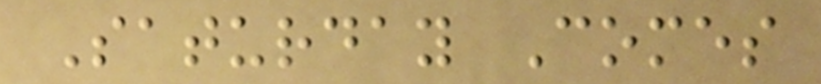Saturday Comes
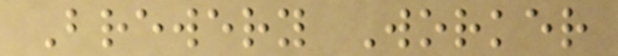Brewery Worker
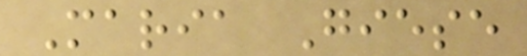Maria Giese
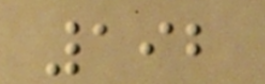192
